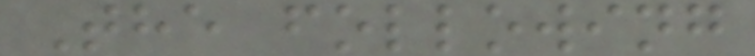The following
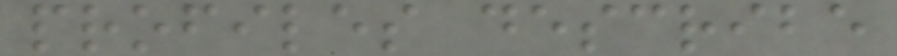profiles describe
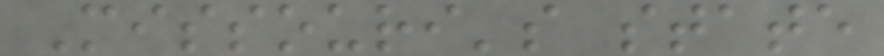Missouri's state
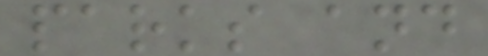parks and
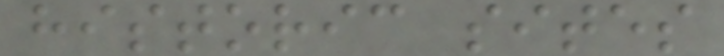historic sites
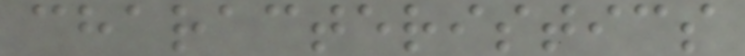characteristics
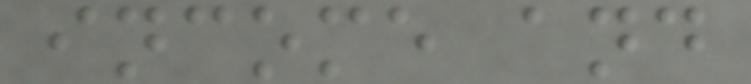income and
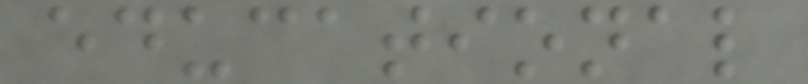educational
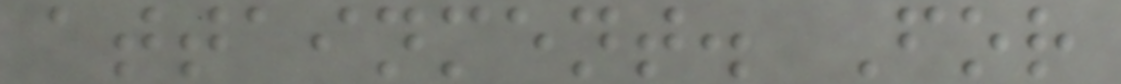attainment. For
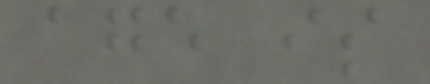age is
